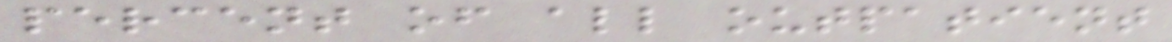percent of all outpatient
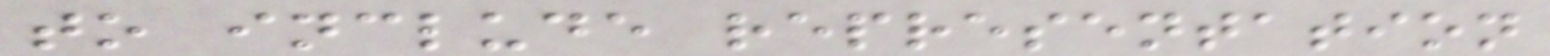to include representation
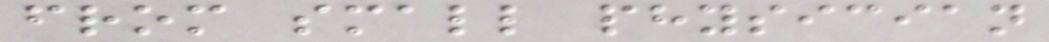from small physician
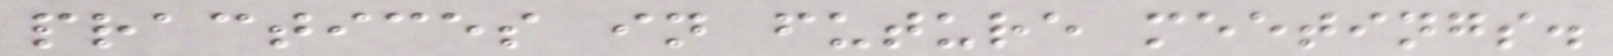practices in future meetings.
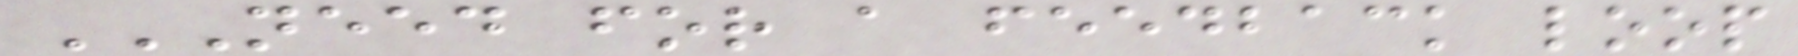NEED FOR A FEEDBACK LOOP
